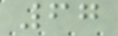67
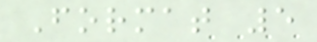Format 5
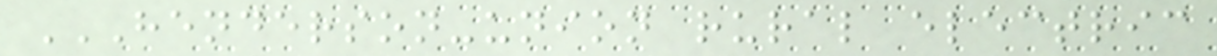HENDERSON-UNION RURAL ELECTRIC
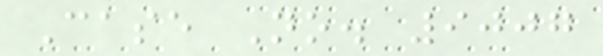Case No. 9007
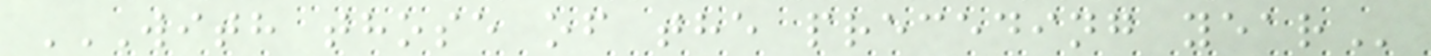WITH THOSE OF THE PRECEDING YEAR
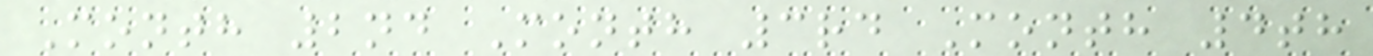Month 2nd Month 3rd Month 4th
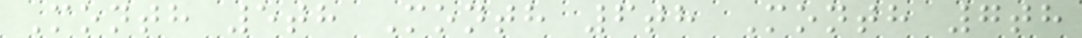Month 5th Month 6th Month 7th
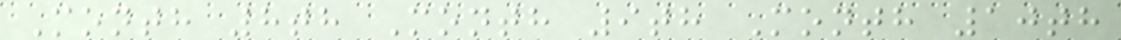Month 8th Month 9th Month 10th
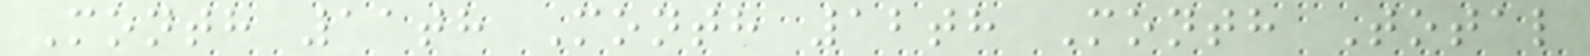Month 11th Month 12th Month Total
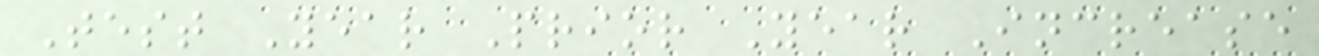Test Year Prior Year Increase
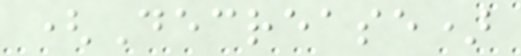(Decrease)
